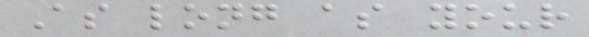As long as your
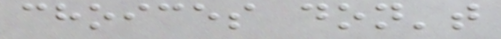choices don't
